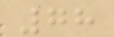78
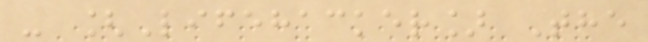- [Lifehacker] The
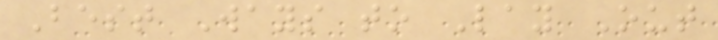Best Ways to Lay Out
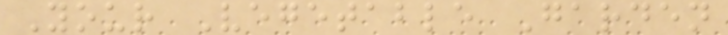Your Vegetable Garden
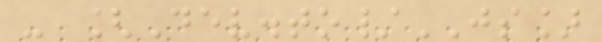- [Dev.to/JS]
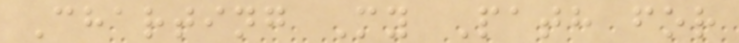Charting My Path for
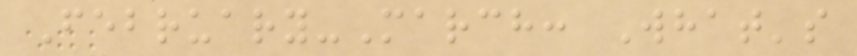February-March: What's
